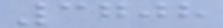3708
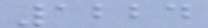1224
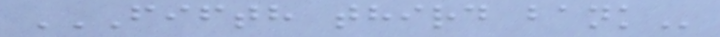FIFTH THIRD BANK
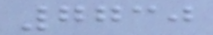7730
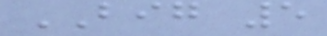BIG 5
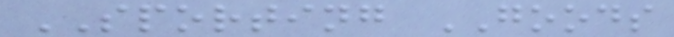SPORTING GOODS
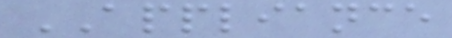APPLIANCE
